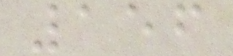156
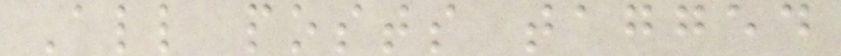All posts tagged
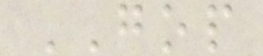GOP
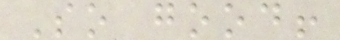So good!
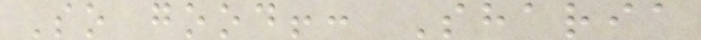So good!: Sharia
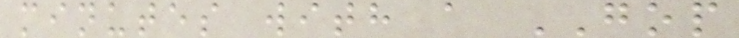minutes with a GOP
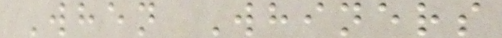When Whiners
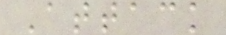Attack
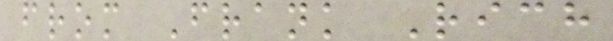from Frank Rich
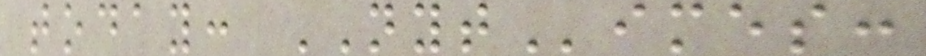today: NYTimes:
